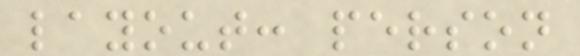layout: person
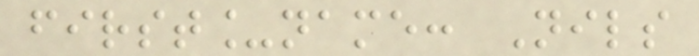first_name: Nils
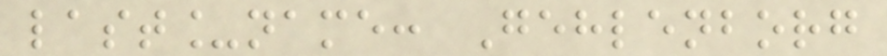last_name: Gehlenborg
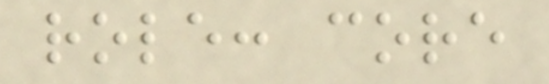role: core
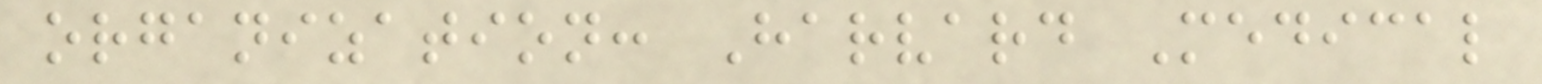organization: Harvard Medical
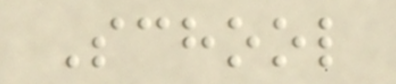School
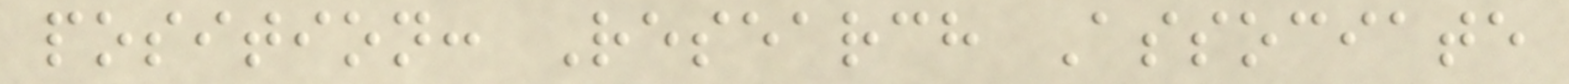position: Research Associate
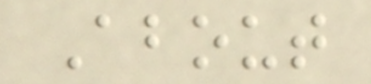About
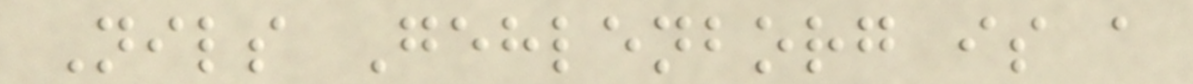Nils Gehlenborg is a
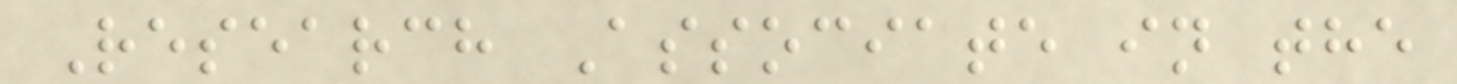Research Associate in the
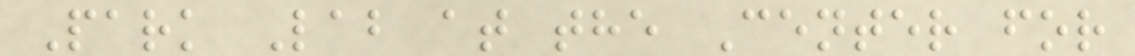Park Lab at the Center for
